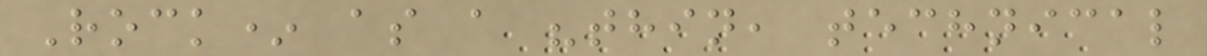Rock* as a "thin, technical
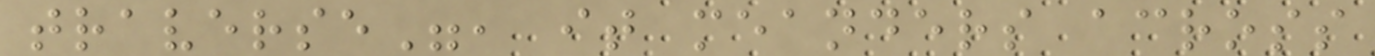traverse", it meanders across
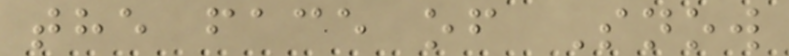the face of Snow
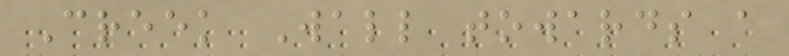Creek Wall towards a
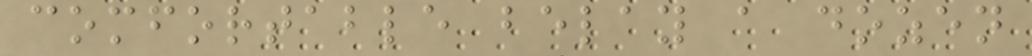comfortable belay a dozen
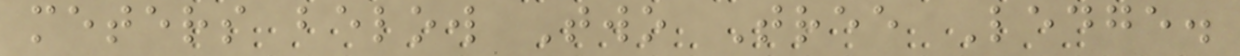meters below Two Tree Ledge.
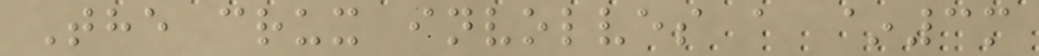The crux involves a ~3m
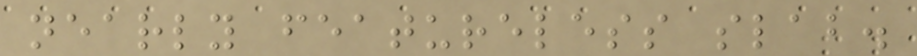nearly featureless slab.
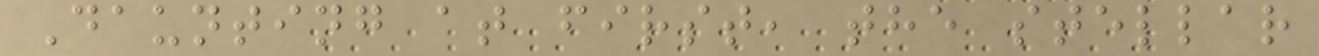Daunting at first, the stellar
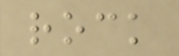rock
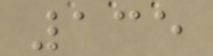135
